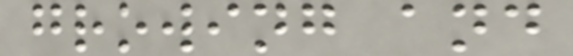growing and
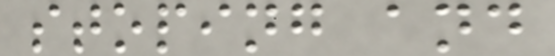stoping and
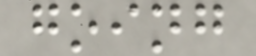going
